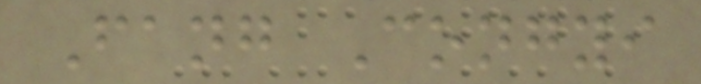Fang Congyi
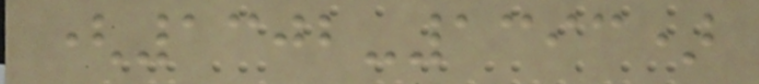(1302-1393)
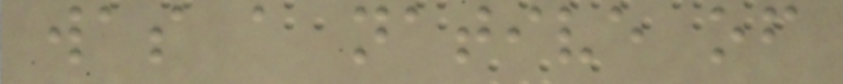was a native of
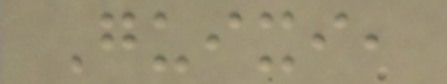Guixi,
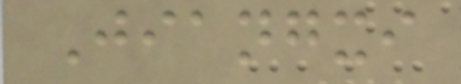Jiangxi
